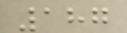187
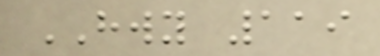HWY 119
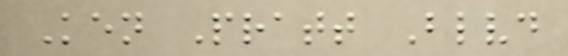Ken Pratt Blvd
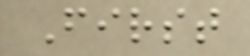First
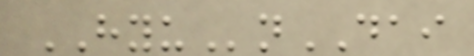HYUnDAI
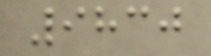9830
